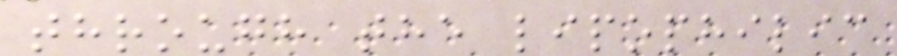through the lipophilic
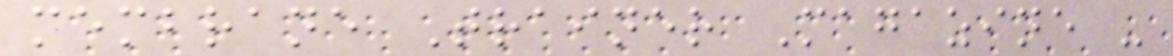membrane Trainer Magazine -
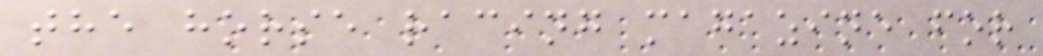the horse racing magazine for
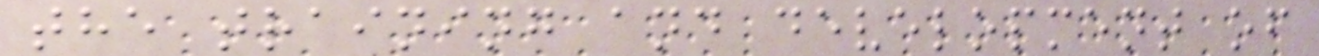the training and development of
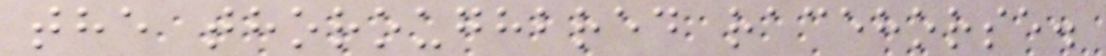the thoroughbred racehorse.
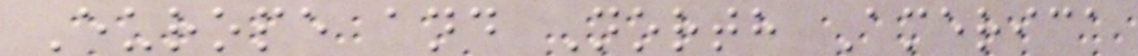Europe and North America
